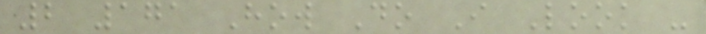2 171 How Do I Look -
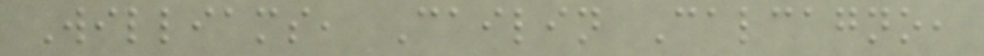Williams, Cailin Calcagno,
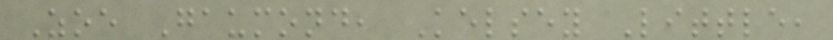Zoe Gaumond, Kelsey Little,
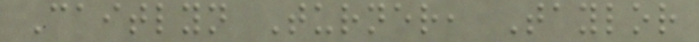Caitlyn Turner, Taylor
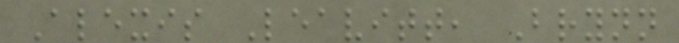Alexis Leavitt, Brynn
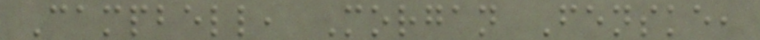Campbell, Morgan Fenske,
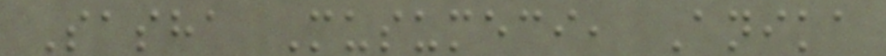Sasha Musumeci, Anika
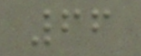66
